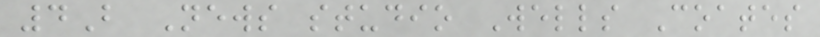4B News studio Wells Coates
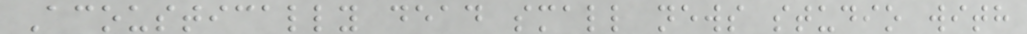Acoustically dead small news studio with
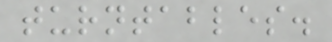turntables.
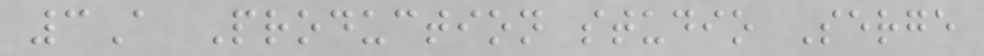3A Production studio Serge
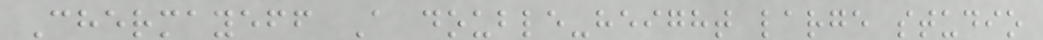Chermayeff A double-height large studio
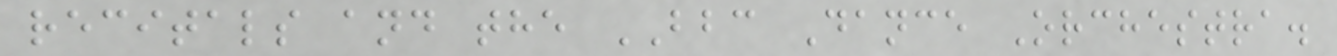recitals and the BBC Dance Orchestra.
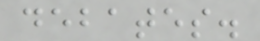debates.
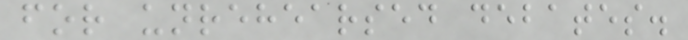for unrehearsed debates.
